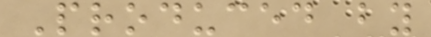Produced by
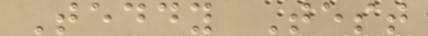Teddy Test
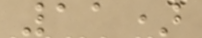11)
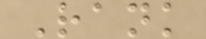Rank
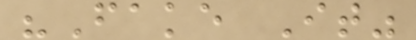"Fake It"
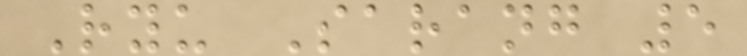Ryu Sarang 5
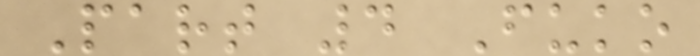Part 4 Fuko
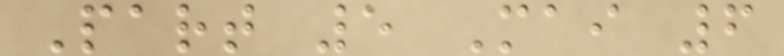Part 5 Mai 6
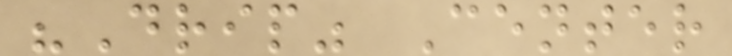"Drip" Center
